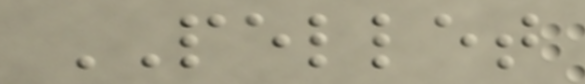PELLET
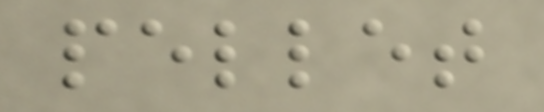pellet
